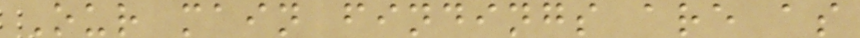Our main findings are as
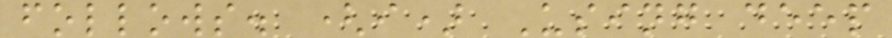follows. (i) Using deep
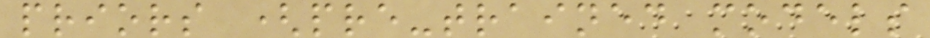priors (pre-trained models
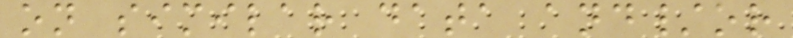on similar data and/or
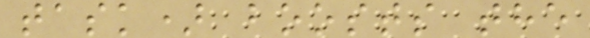task) boosts the
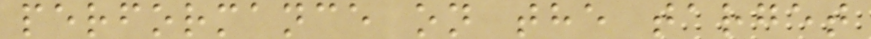performance on the target
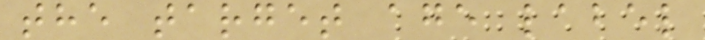the target age label
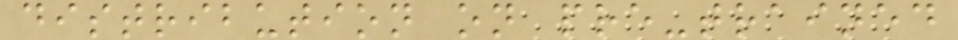distribution on pre-trained
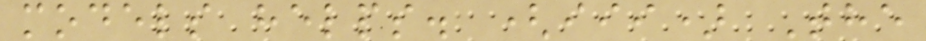models helps. (iii) The
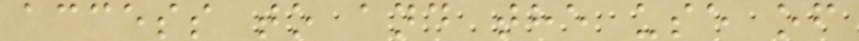access to and the use of
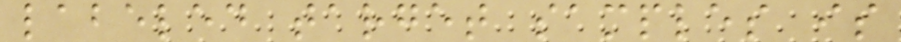labeled target samples is
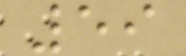59
